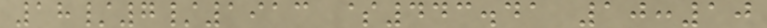18/7/1913 $443.41 10:10
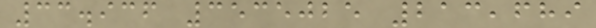33.936 3535025 213,689
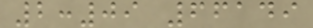2:09 66149
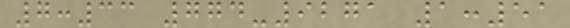7:33 774-9271 1:51
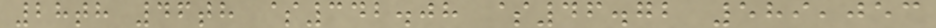28th 46th $342.08 $46.72 589,053
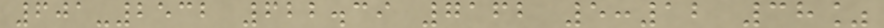601-2532 622.39 7162 5:12 38%
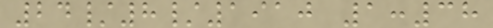24/8/1910 1:38
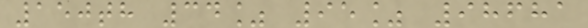150th 34% 95% 98681
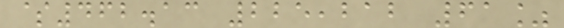$462.13 225,212 61%
